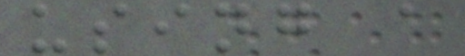using a
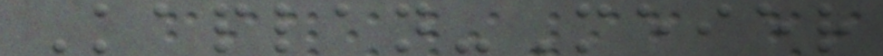Kaplan-Meier
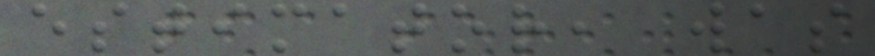estimator, was
